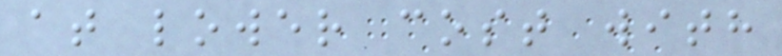at lower cost with
